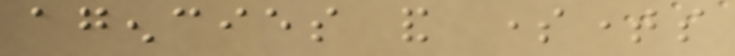agencies and sometimes
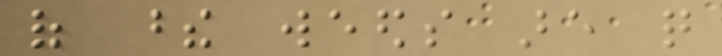of these weeds are quite
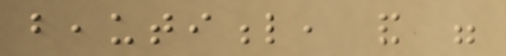beautiful, and were
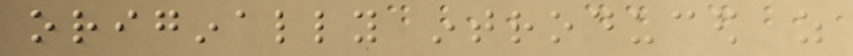originally introduced as
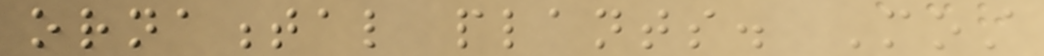ornamental plants. Most
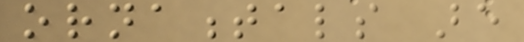ornamentals are
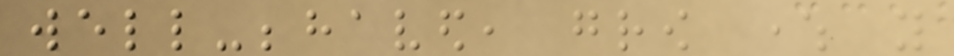well-behaved, grow where you
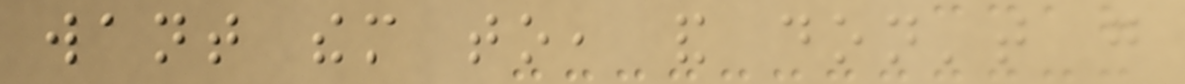want them to, and don't go
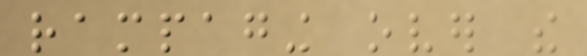rampaging over the
